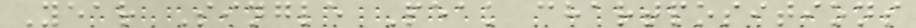Year Single Peak chartpositions
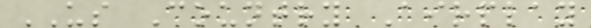US Country Airplay
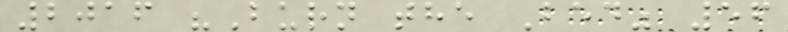2016 "Burn the Bed" 56
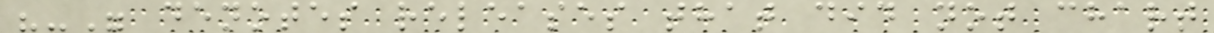"-" denotes releases that did not chart
